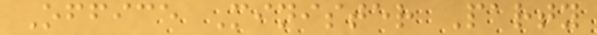Office Minister Party
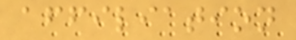affiliation
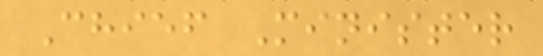Chief Minister
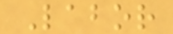Labor
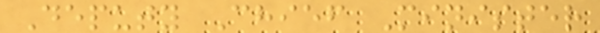Deputy Chief Minister
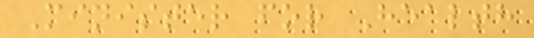Minister for Health
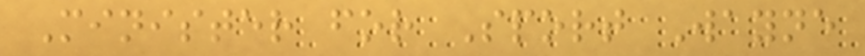Minister for Sport Wayne
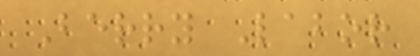Berry Labor
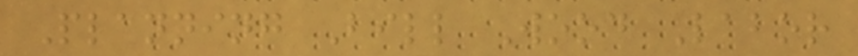Planning Bill Wood Labor
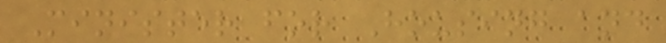Minister for Housing and
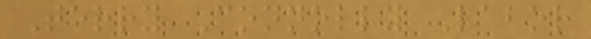Terry Connolly Labor
